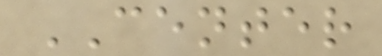CENTER
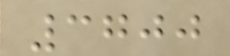3700
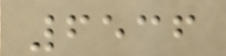6536
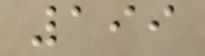199
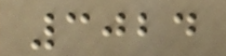3024
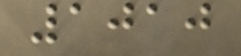1010
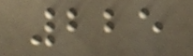225
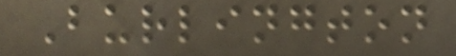Burlington
